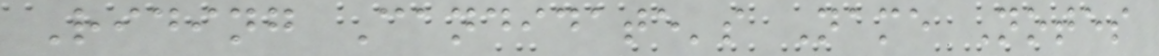Riding Candidate's Name Notes
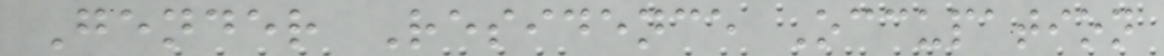Gender Residence Occupation
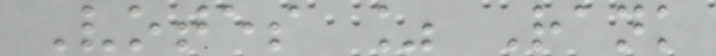Votes % Rank
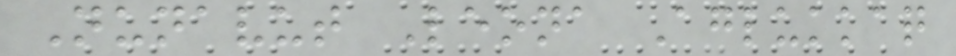Nunavut Leona Aglukkaq
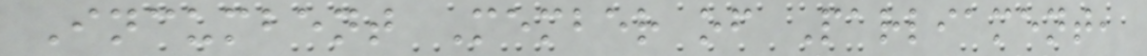Incumbent Member of Parliament,
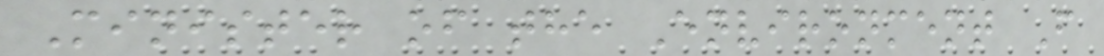Minister of the Environment F
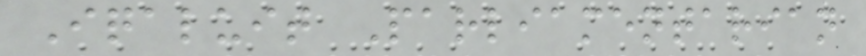Iqaluit Parliamentarian
